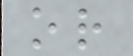or
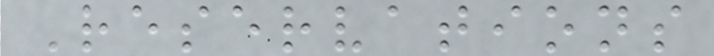Reservations
